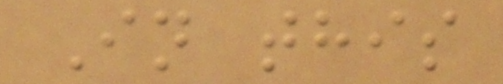In this
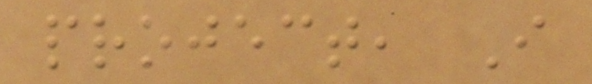project, I
